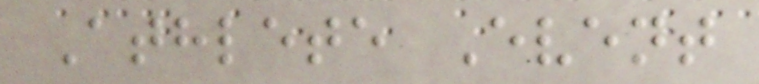Athlete Event
